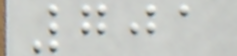701
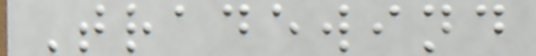Tradewind
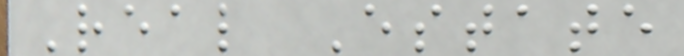Real Estate
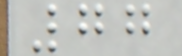77
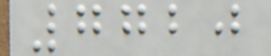7720
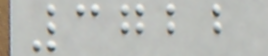3722
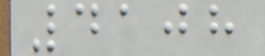4108
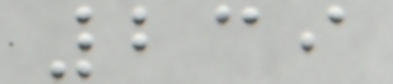239
